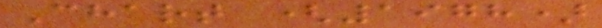Chart (1978)
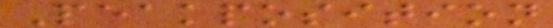Peakposition
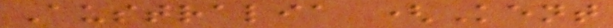Australia (Kent
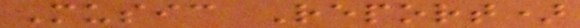Music Report)
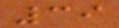39
